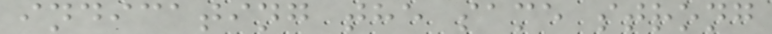indicating the same strong
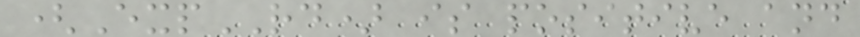(ExpRD) is positive and
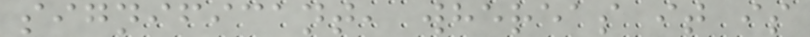significant, whereas it is
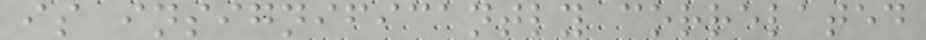is insignificantly correlated
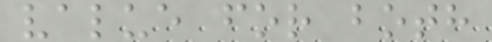value for both
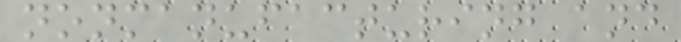nonmanufacturing and
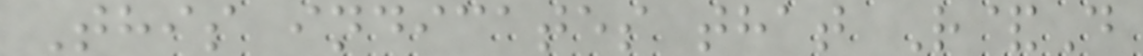This indicates that R&D
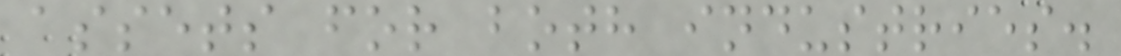assets for both industries.
